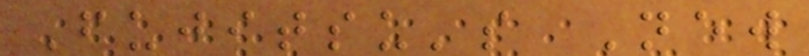Fujitsu's New
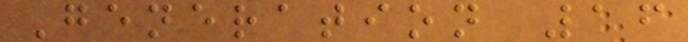Generation 16
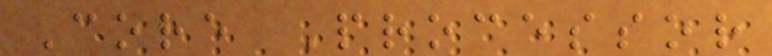Core Processor
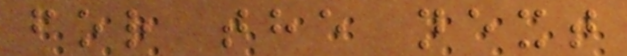for the next
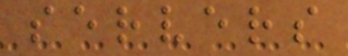servers
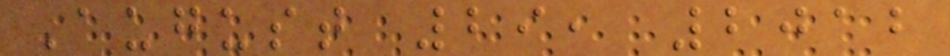August 29, 2012
